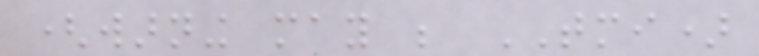(warning may be TMI)
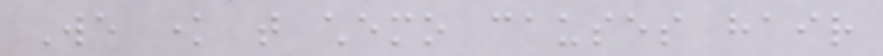We know that chemo causes hair
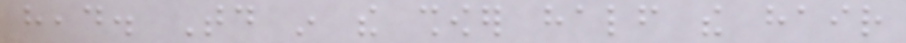head. Today in the shower half the hair
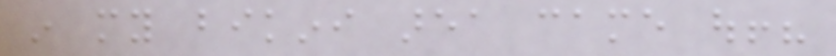in my bikini area came out!?
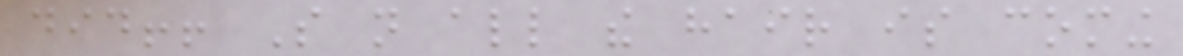did!! So not all the hair is coming
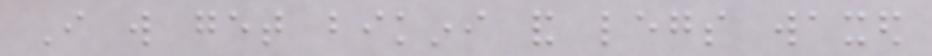I will get bikini and legs waxed
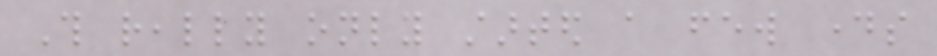This really only started a few days
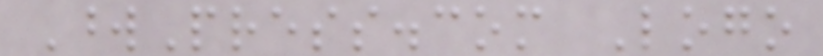WordPress.com Logo
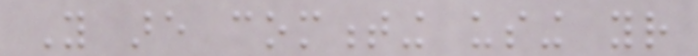You are commenting using your
